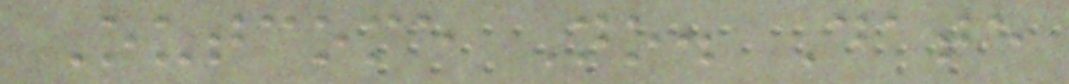Outcome No. Date
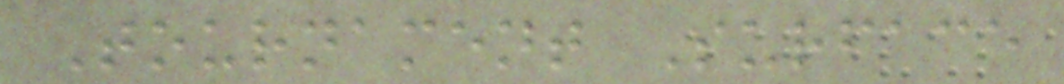Tournament Surface
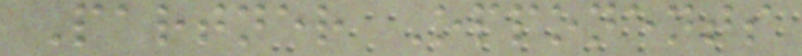Partner Opponents
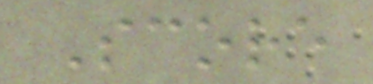Score
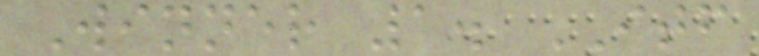Winner 1. ITF
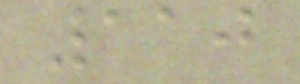110
